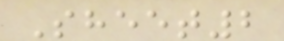Sheet2
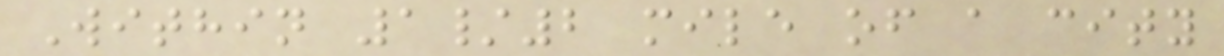Within 1/2 mile of a city
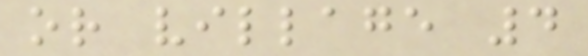or village 4
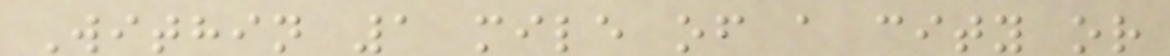Within 1 mile of a city or
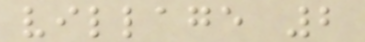village 2
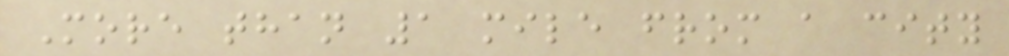More than 1 mile from a city
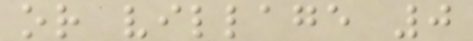or village 0
